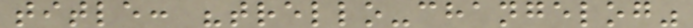title: "trello-changelog"
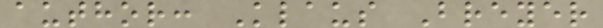author: Klaus Breyer
